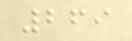269
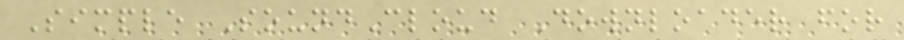Simple SoundCloud Downloader for
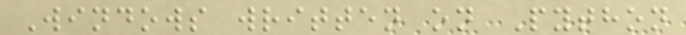Windows written on Python
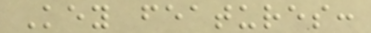Key features:
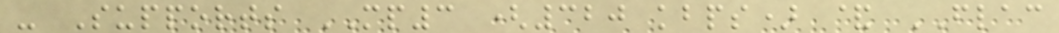- Supports MP3 (320 kbps) & FLAC
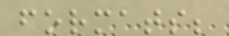formats;
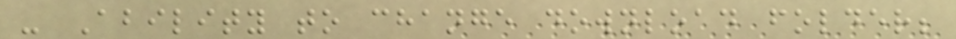- Ability to change download folder;
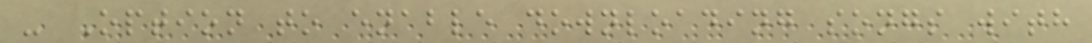- Option to enable downloading songs with
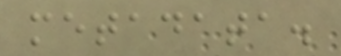metadata.
